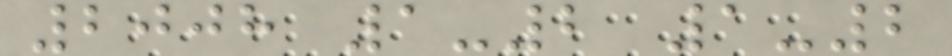2008 1-2 1-2
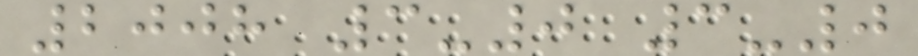2008 3-0 3-0
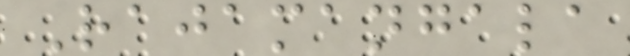Rajamangala
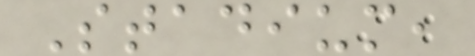Stadium,
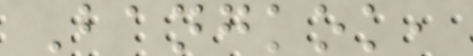Bangkok,
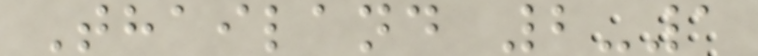Thailand 2-1
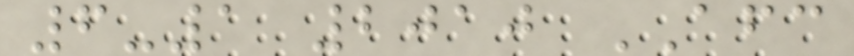6-1 2010 AFC
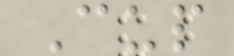Cup
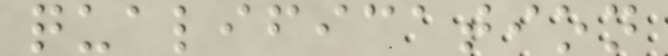qualification
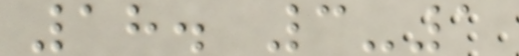18. 3-1
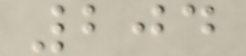204
